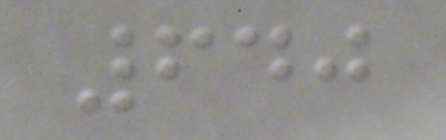640
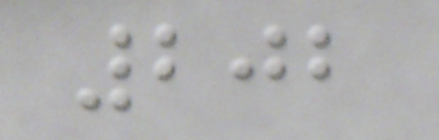202
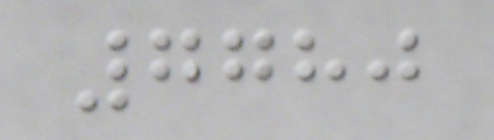7780
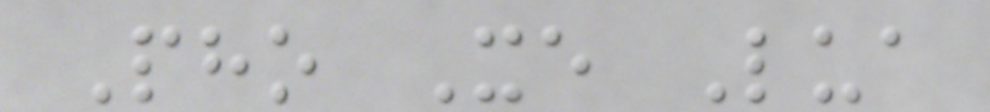Pho Xe Lua
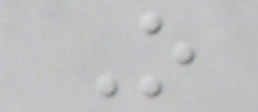O
